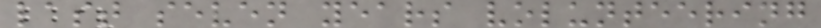last seven years volunteering
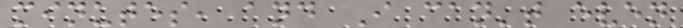minutes, and I can't even
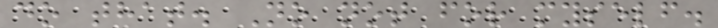do that. No not for myself.
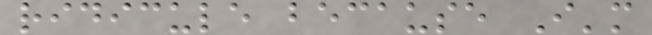ridicule because I'm
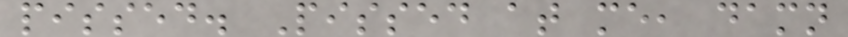pissed. Pissed at me, damn
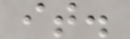it.
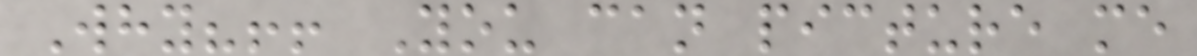Why?!! You can picture me
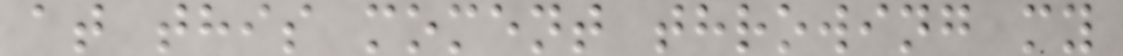at this moment throwing my
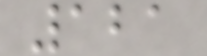121
